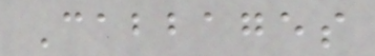Cabbages
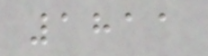1811
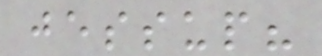jessup?
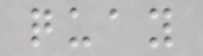quay
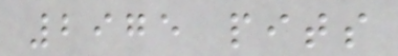2975 pits
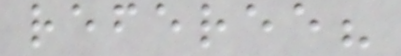referee?
